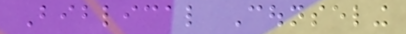Biblical Counseling
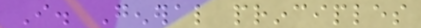I. General principles
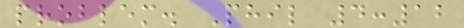problem. Phil 4:12
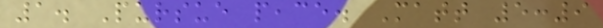1. Pursue peace. Matt 5:9
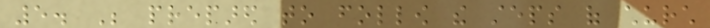5. Be prepared to follow the steps of church
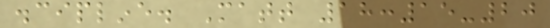discipline. Matt 18:15-20
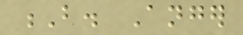B. Anger
